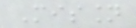Mission
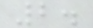2.
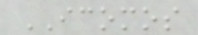ICOMOS
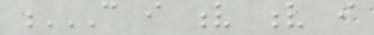C I V V I
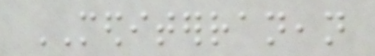MEDITERRANEAN
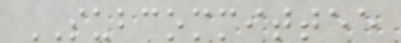SUBCOMMITTEE
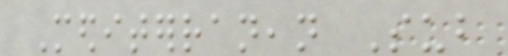Mediterranean Sub
